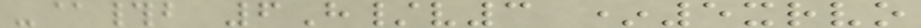-@#b 6H/v3 *5xrvo
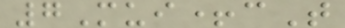7Mui+cT
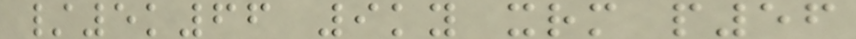/5k66 9ky xrm p56
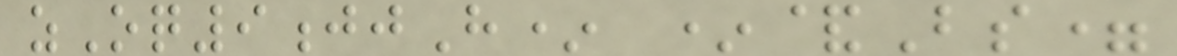zOq9jjH* *&Bs=
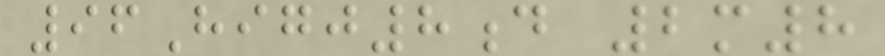96Higj8d 2m8
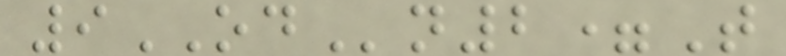9ODn2=T
